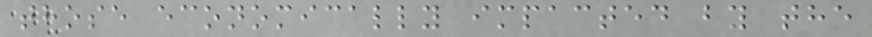those economically impacted by the
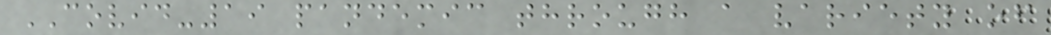COVID-19 pandemic through a variety of
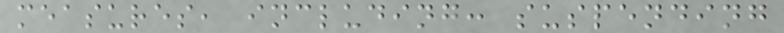measures, including: suspending
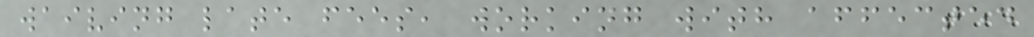waiving late fees, working with affected
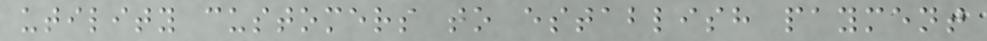utility customers to establish payment
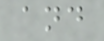and
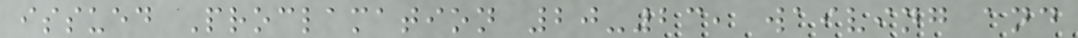issued Proclamation 20-23, waiving and
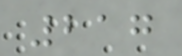217
